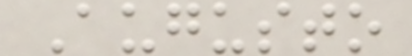Augusto
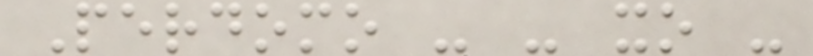Perdomo - - xo -
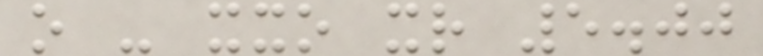o - xxo xr 5.00
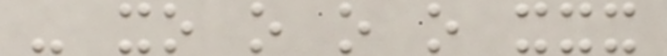- xo o o o xxx
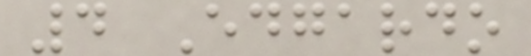4 Edgardo
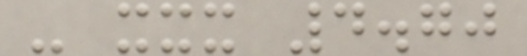- xxx 4.70
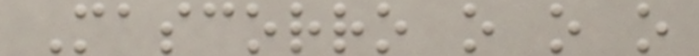Mascorro o o o
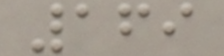169
